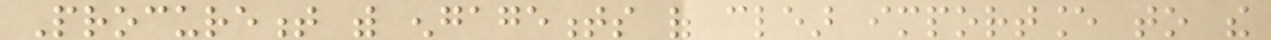Procurement with engagements of clear importance to the
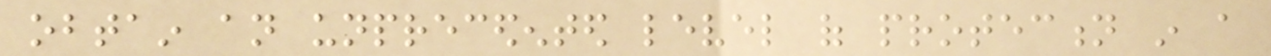obtain an unprecedented level of protection in a
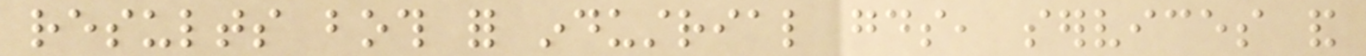results both for industrial goods, services and
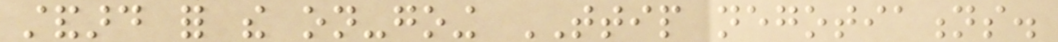standard for the on-going TTIP negotiations.
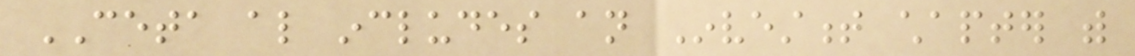CETA also includes an Investment chapter with
